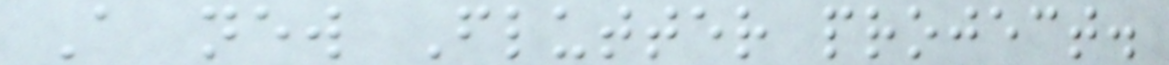A new Flutter project.
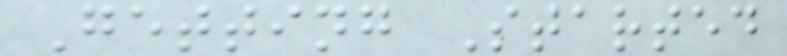Getting Started
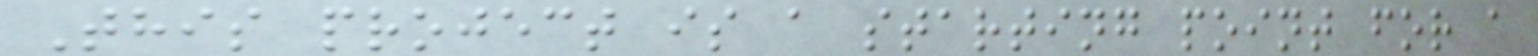This project is a starting point for a
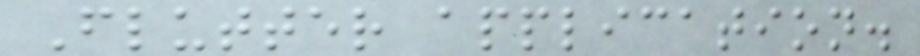Flutter application.
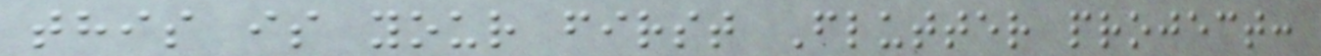this is your first Flutter project:
